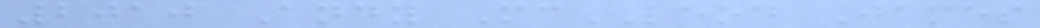2010 Andy McLEOD James
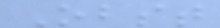Obst
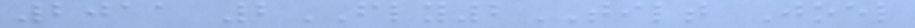2011 2FLY2TILT Joel
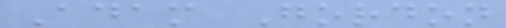Adam Gordon
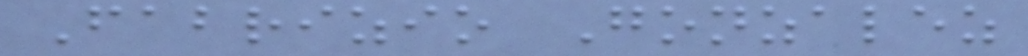Fabrizio Gonzalez
